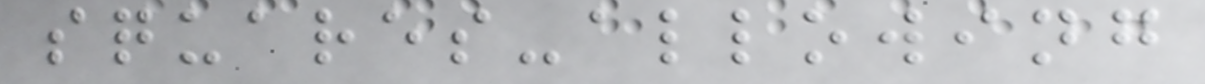squares-allowing
